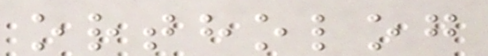ortholog
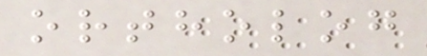ortholog
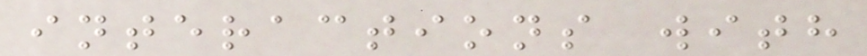interactions with
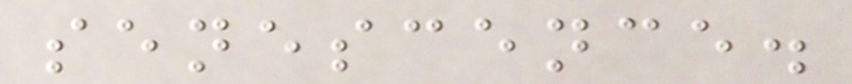senescence.
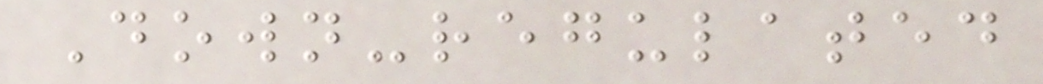Down-regulated
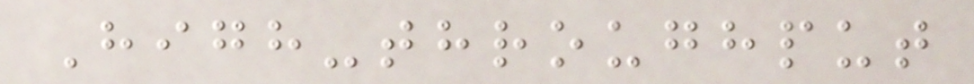High-throughput
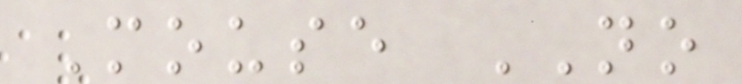Mouse NO
